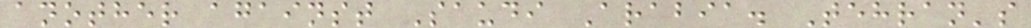another against Saudi Arabia. Tehran's
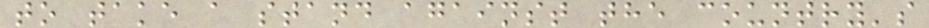to take a stand against the country's
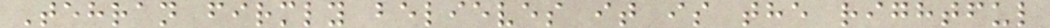Tehran firmly believes it is the rightful
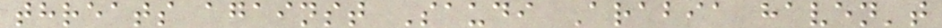threats against Saudi Arabia haven't
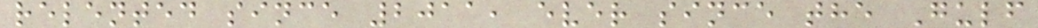relented since 2011, ever since the Gulf
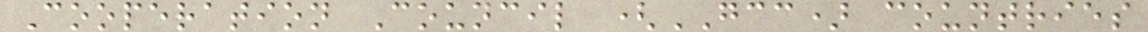Cooperation Council (GCC) countries
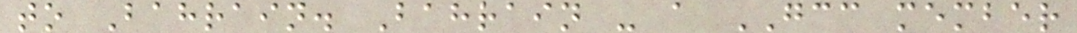to Bahrain. Bahrain - a GCC member
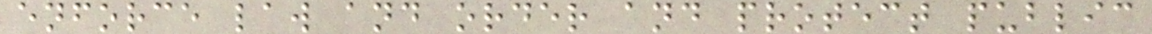enforce law and order and protect public
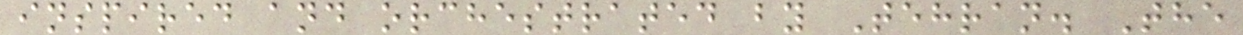inspired and orchestrated by Tehran. The
